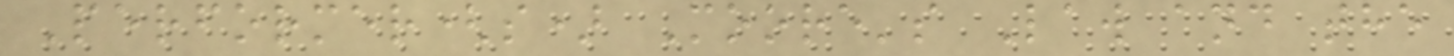Performer(s) Moore's Law and the
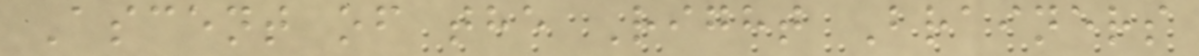Ascent of the Right Brainers
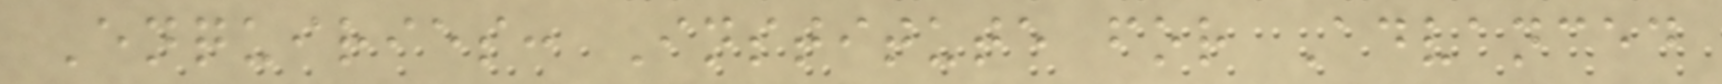Enquiries: Institute for Advanced
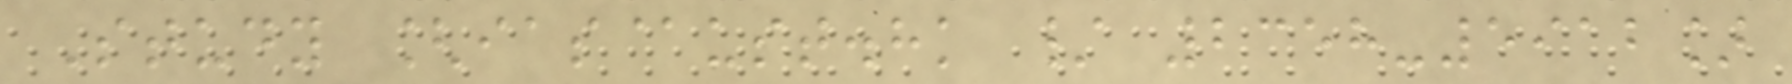Study [ias@ust.hk / 2358-5912]
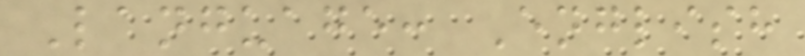Language: English
